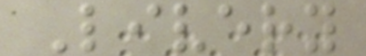Livery
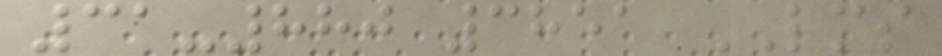31-880 3851 LMS
